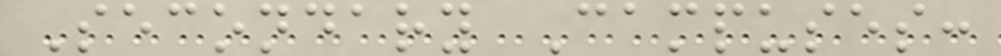Secondary Campuses:
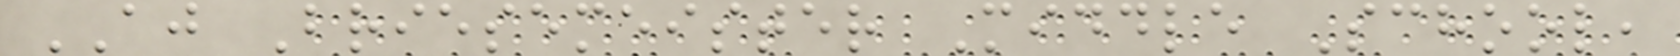AJ Briesemeister Middle School,
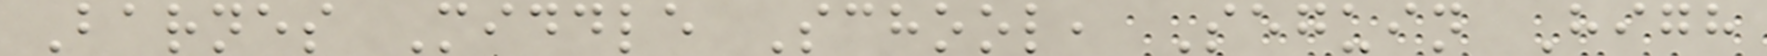Barnes Middle School, Seguin High
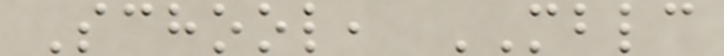School, MBLC
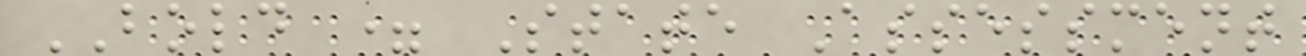BOLD = State Assessment
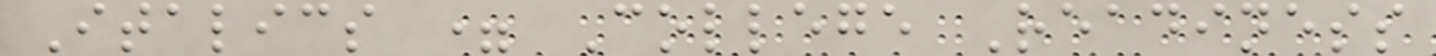Italics = College Readiness
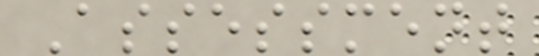Assessment
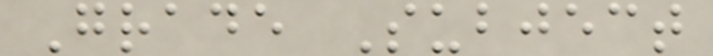Grade Subject
